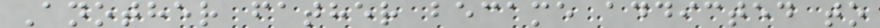Another father became addicted to
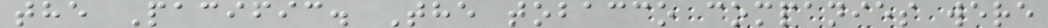the Pacific. The tobacco companies were
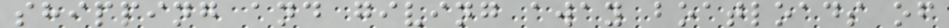shipping and giving away boatloads of
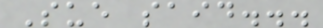Sue said...
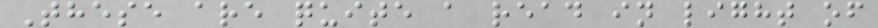These are quite a read in light of
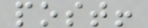post!
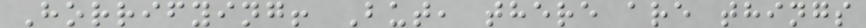Horrifying! But, there are things
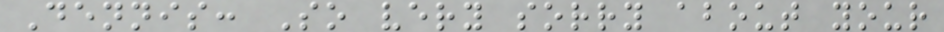Dennis: So very sorry about your
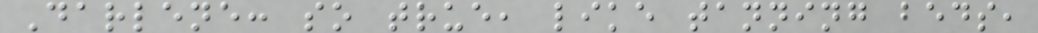Darlene: so true, like tanning beds,
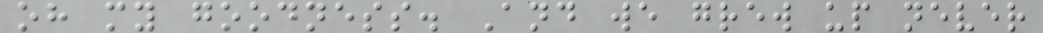oh my goodness. And we grew up never
